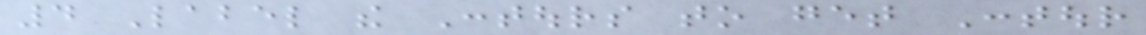4 Label the Contours to get Contour
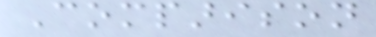Comparison
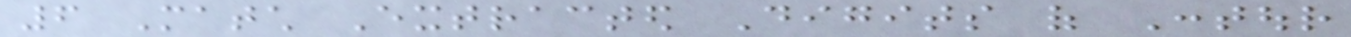6 Match Extracted Digits of Contour
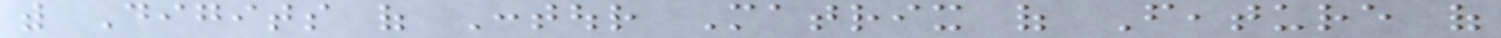with Digits of Contour Matrix of Feature of
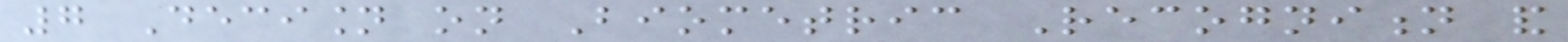7 Decision on Biometric Recognition and
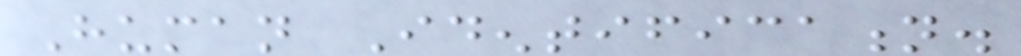Human Identification.
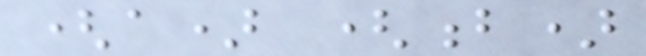(a) (b)
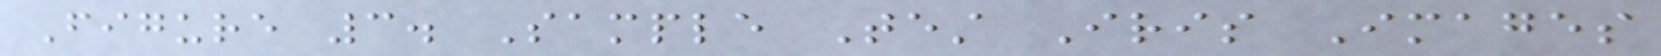Figure 3. Sample Test Iris Images
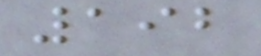192
